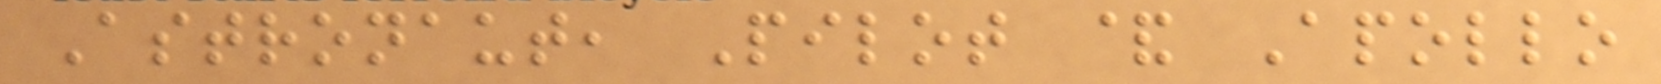Astronaut, Pilot & Apollo
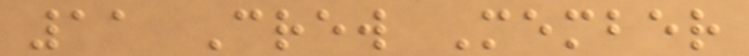11 Crew Member
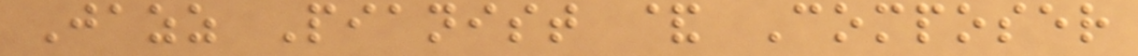Jazz Pianist & Composer
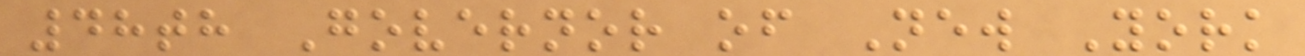48th Governor of New York
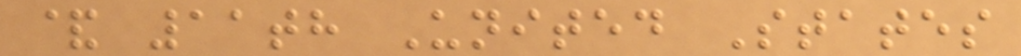& 11th United States
